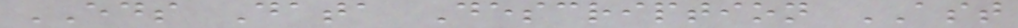EDS Data Description AST
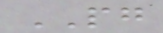PG
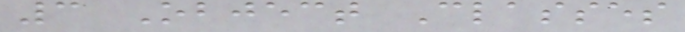3 Object Classes
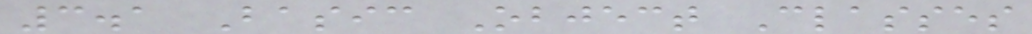3.1 Basic Object Classes
